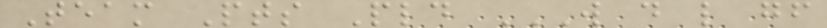Team Pts Pld W D L GF
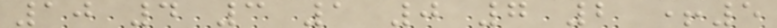10 4 3 1 0 7 2 +5
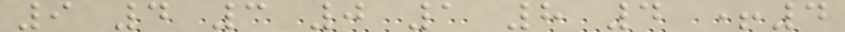9 4 3 0 1 8 4 +4
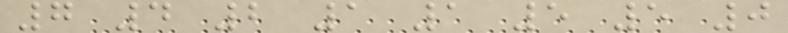7 4 2 1 1 5 5 0
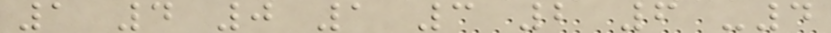1 4 0 1 3 2 6 -4
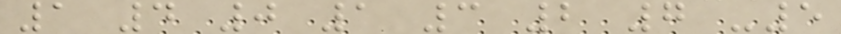1 4 0 1 3 2 7 -5
